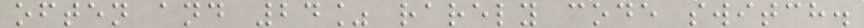often and 24% rarely code switch.
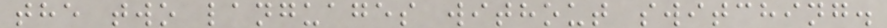the two languages without switching.
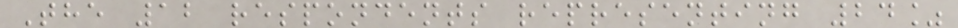The 12 respondents representing 24%
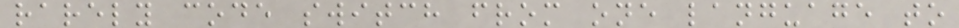rarely code switch from one language to
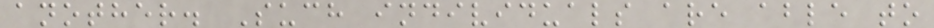another. Such individuals are able to
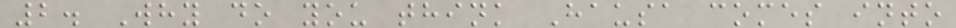2. Why do you think Hausa comes into
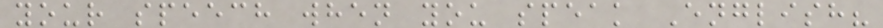your speech when you speak English?
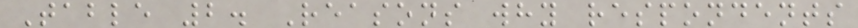Table 2. Reasons why respondents
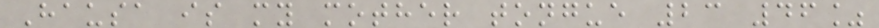Hausa is my mother tongue 23 46%
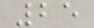25
